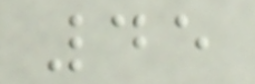45
